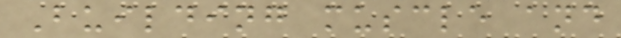Building muscle and
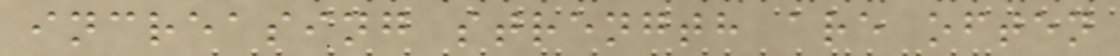increasing strength are often
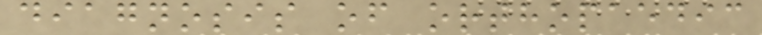diagnosis of orthopaedic
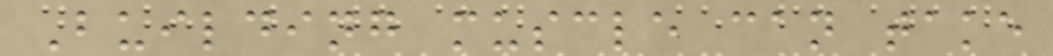Building muscle can take
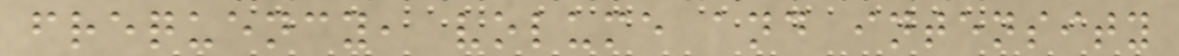frequency, volume and intensity
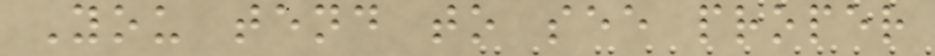You tend to see proper
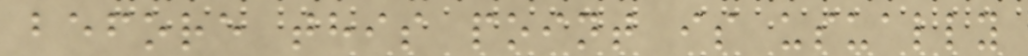before this point is usually
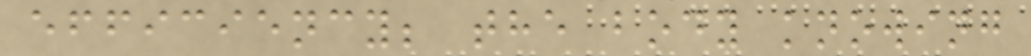efficiency; the body knowing
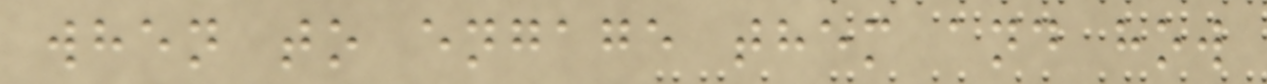when to engage them and how
